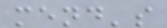mend's
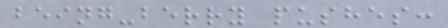being-berry pushes:
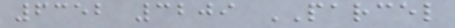6352 3209 PARCEL
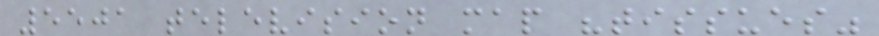5501 television map "tissues"
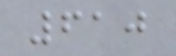610
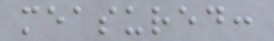measured:
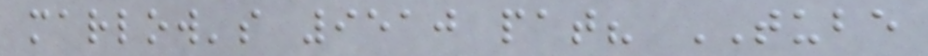marlow's 9510 pat? TUBE
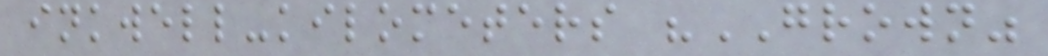inkwell-kilometers "GROWN"
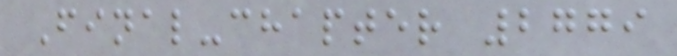Final-chapter 2779
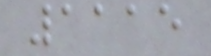1115
